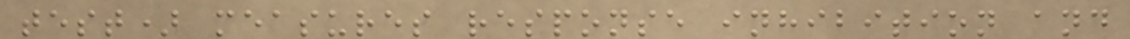test) measures response inhibition and
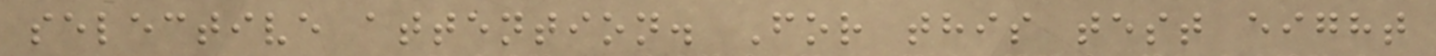selective attention. For this test eight
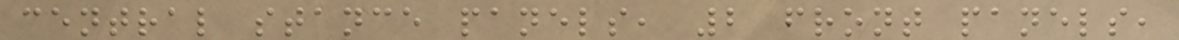central stance panels, 2 front panels,
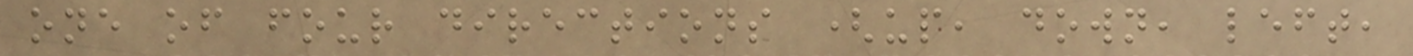one of four directions (up, down, left,
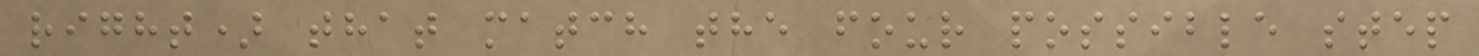right) that match the four possible step
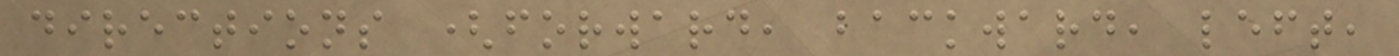directions (forward, backward, left,
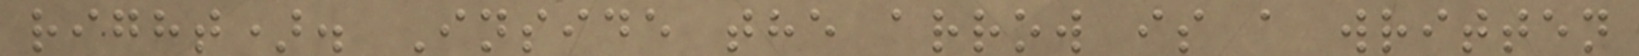right). Inside the arrow is a written
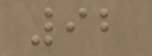92
